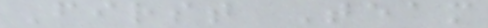First Team
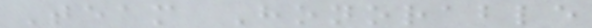Team Honorable
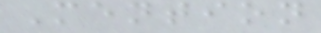Mention
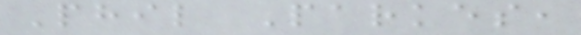Phil Parkes,
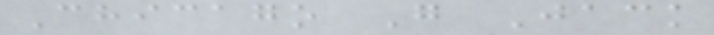Chicago G Jack
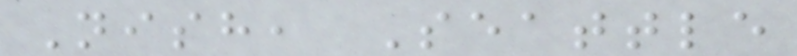Nish, Seattle
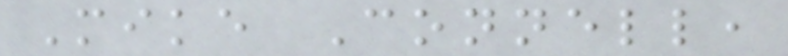Mike Connell,
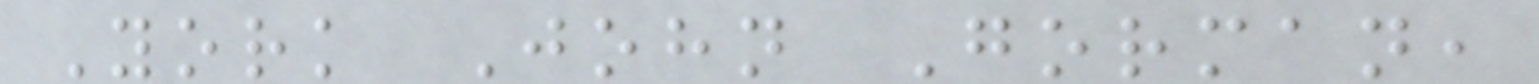York John Gorman,
